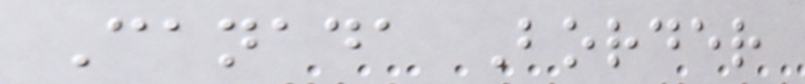Canada Border
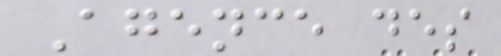Agence des
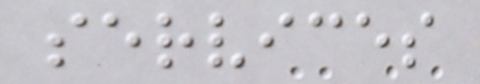services
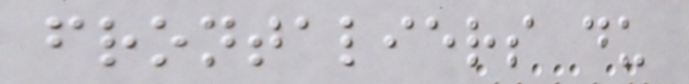frontaliers du
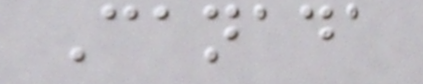Canada
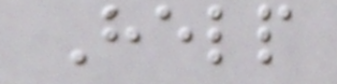Help
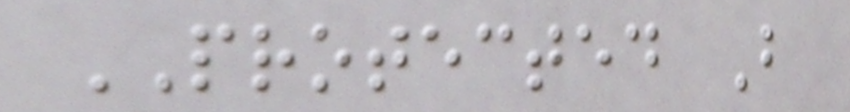PROTECTED B
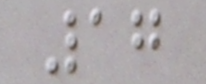17
